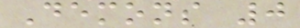Demons 0
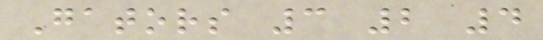Gators 3 2 4
